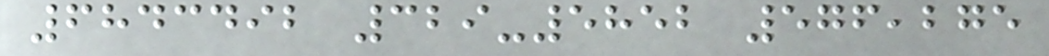6843492 329-5852 576,275
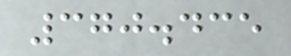370.435
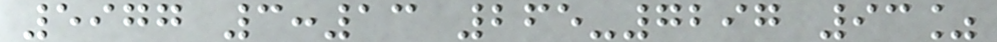5977 3:13 265-7297 93%
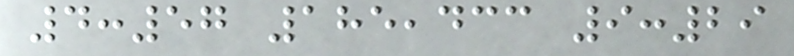4:57 185,433 9:29
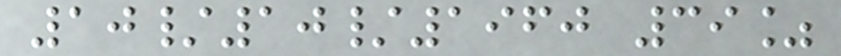10/10/1960 39%
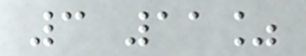3 11%
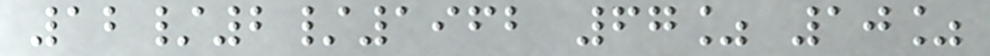12/2/1962 67% 10%
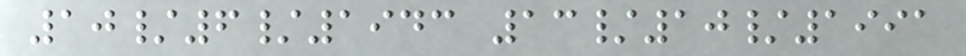10/6/1943 13/10/1991
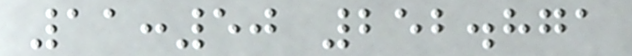11:50 252.871
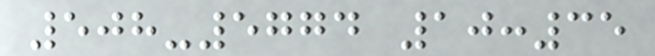508-5774 10:35
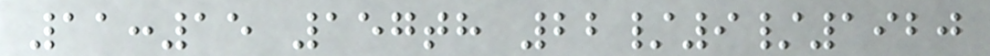11:15 157th 22/9/1920
